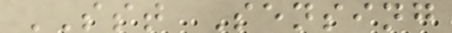SST Sensing
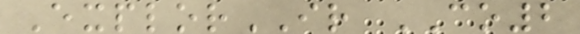ExplorIR CO2
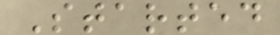Started
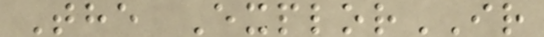The ExplorIR
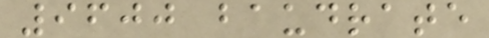9600 baudrate
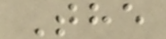The
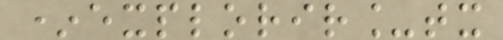*explorir_tx
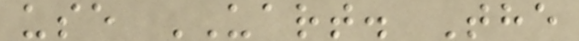use UART. The
